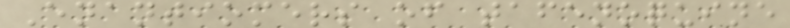Enantiomers of tafenoquine
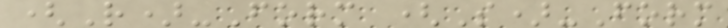(R)-Form (S)-Form
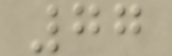77
